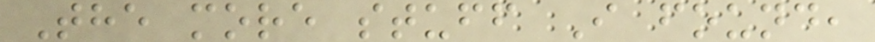The more stuff I found,
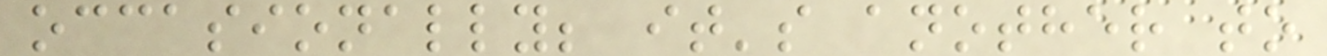occasionally; it's another to
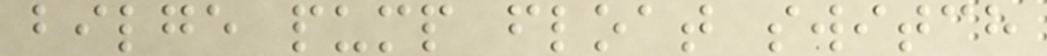bilge pump float switch
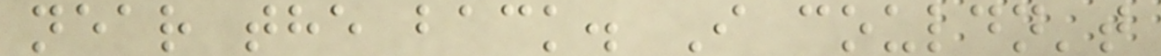near the back. I couldn't
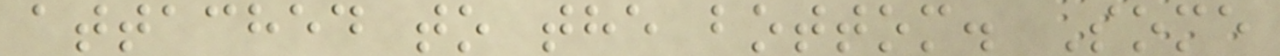attached to the bottom. Some
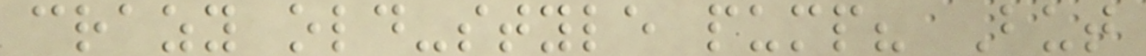crazy old-style pump? But
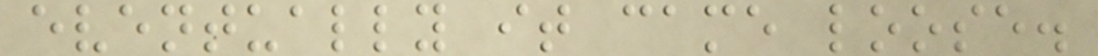eventually it came loose.
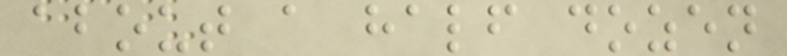about a half dozen
